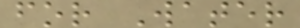for Water
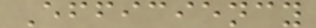Efficiency
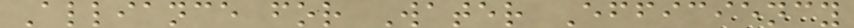Alliance for Water Efficiency
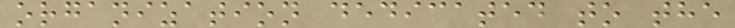organization dedicated to the
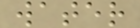water
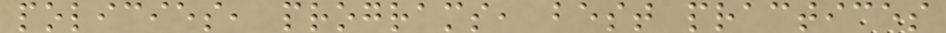policies, programs, best practices
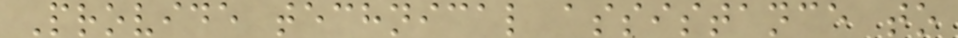Provide technical assistance to
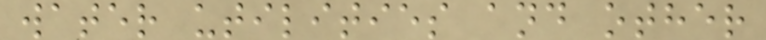water utilities and other
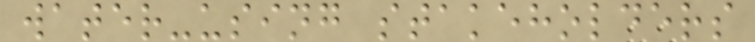water-using stakeholders
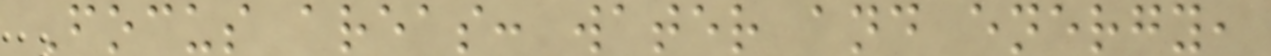Focus areas: water and energy,
